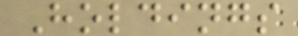Holdings
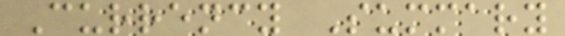Currency Summary
